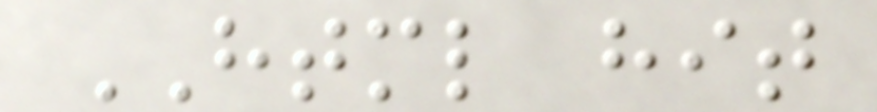HTML hit
